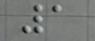1
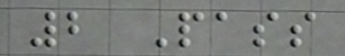2 Pass
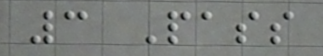3 Pass
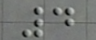4
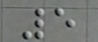5
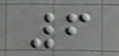6
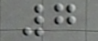7
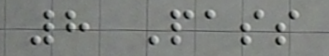8 Pass
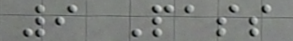9 Pass
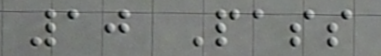10 Pass
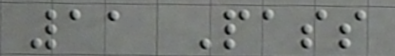11 Pass
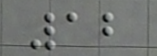12
